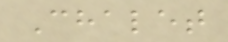Chalet
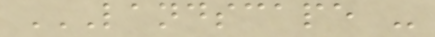LANDSCAPE -
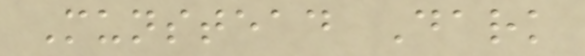Munstead Dark
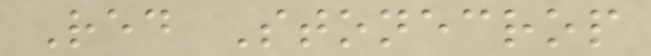Red Stonecrop
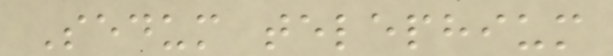Sedum telephium
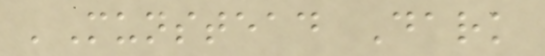'Munstead Dark
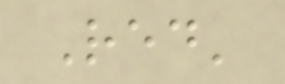Red'
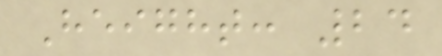Height: 24
